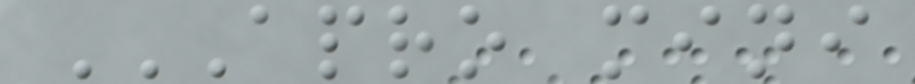APRO MINI
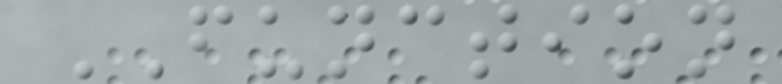FUNCTION
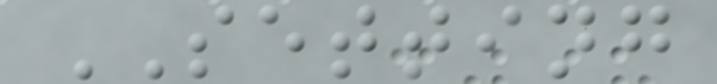SETTING
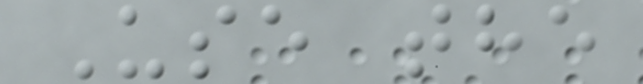Use the
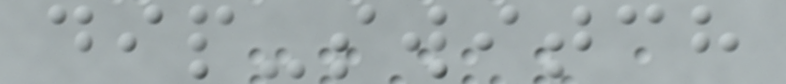dip-switch
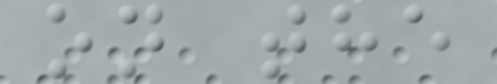on the
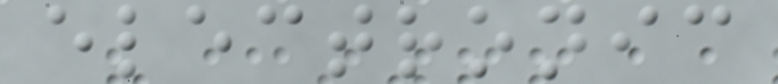electronic
